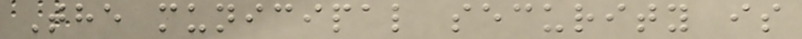The municipal security is
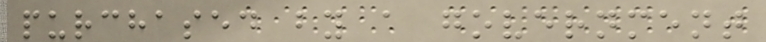purchased by a government
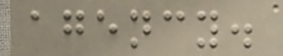agency.
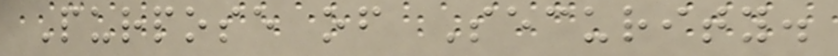Purpose of Security.
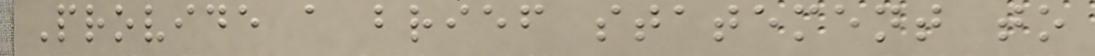Provide a brief statement to
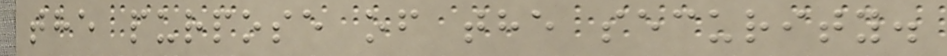the purpose of the security.
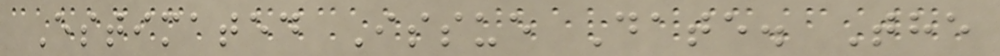Estimated Issue Date. The
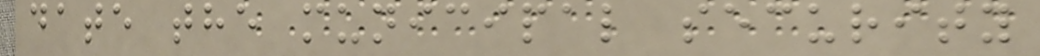date the municipal security
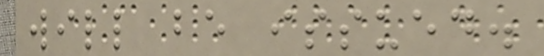will be issued.
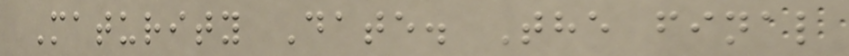Maturity Date. The final
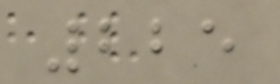225
